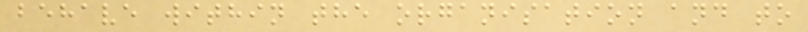behave within the organisation and to
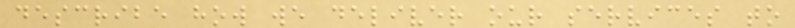describe how we deliver our services to
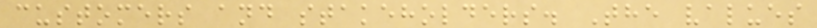customers and stakeholders. The values
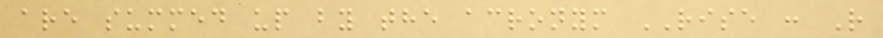are summed up by the acronym RISE : R
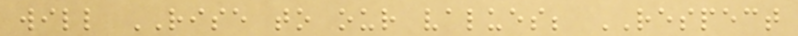will RISE to our values; RESPECT
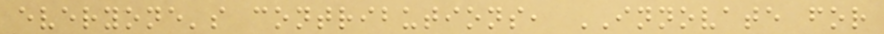everyone's contributions, INNOVATE for
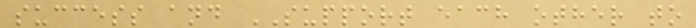success and SUPPORT each other to
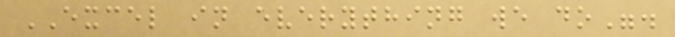EXCEL in everything we do".
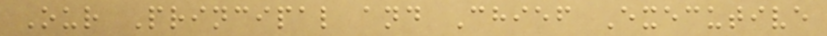Our Principal and Chief Executive
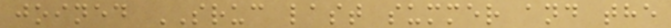joined SRUC last summer and the
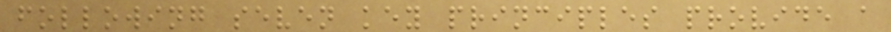following seven key principles provide a
